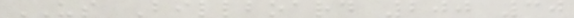US Billboard 200 30
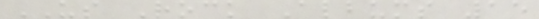US Rock Albums 15
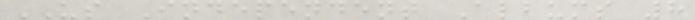US Independent Albums 8
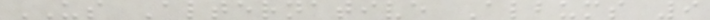US Alternative Albums 9
